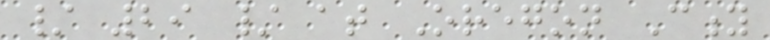/ 29 / at Oregon City
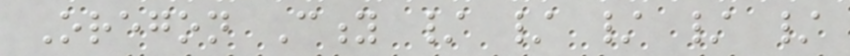Oregon City / / / / /
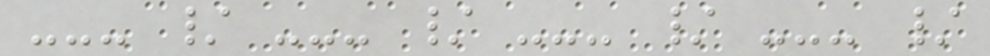--- / --- / --- / --- /
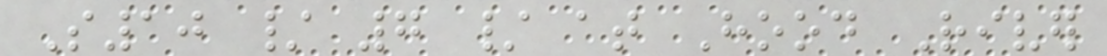S10 / 7 / at Hood River
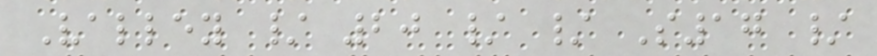Valley / 20 / / S17 /
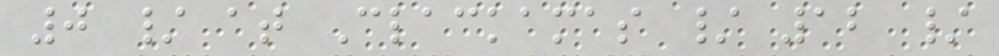0 / at Clackamas / 12 /
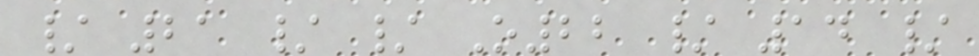/ 21 / / O22 / 14 /
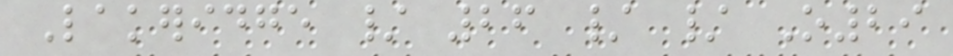Lakeridge / 26 / / O29
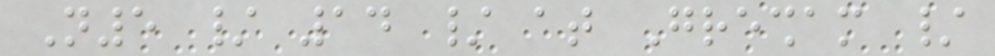N5 / 14 / at Gresham /
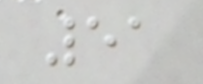51
